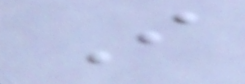I
